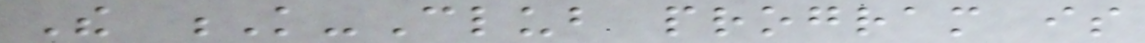The K-Club program is
